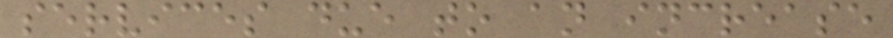services due to an increase
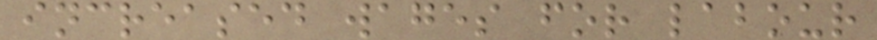increased wages for labour
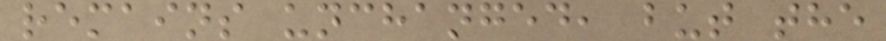remains unchanged, but the
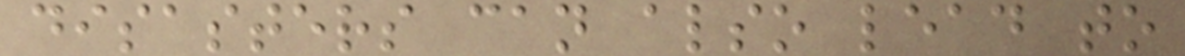disasters can also lead to
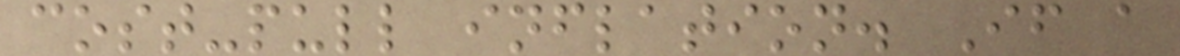cost-pull inflation. If a
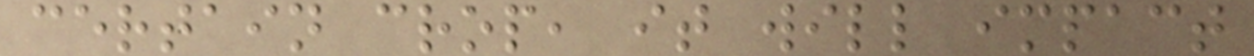certain crop, it will impact
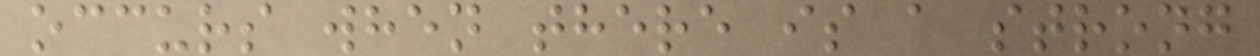occurs when there is a strong
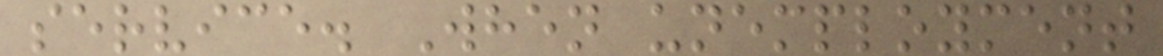service. When unemployment
